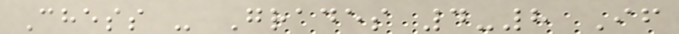Chess - Grades 4-8 If
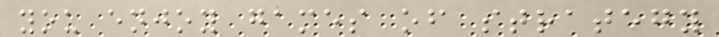you enjoy games of strategy
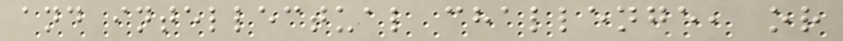and intellectual challenge, or
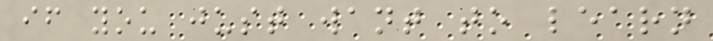if you just want to learn
